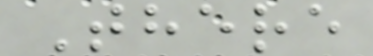There
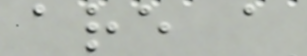are a
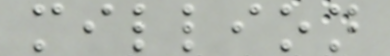million
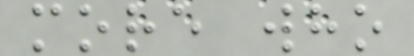more who
